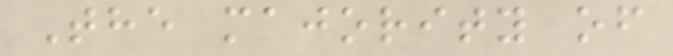The majority of
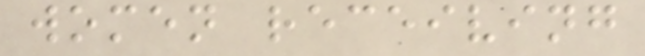women receiving
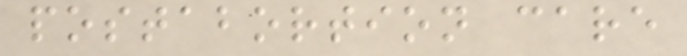postabortion care
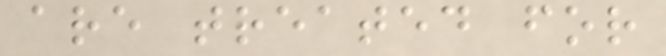are treated for
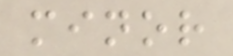minor
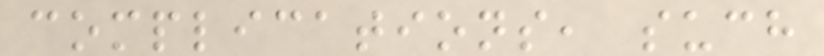complications, such
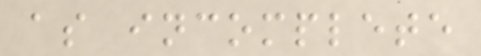as incomplete
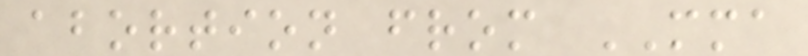abortion from MMA
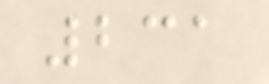231
